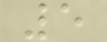5
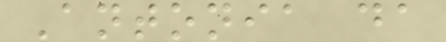Antonia da
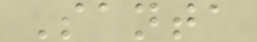Santa
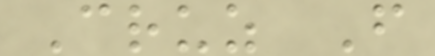Cruz F
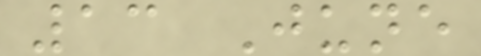13 June
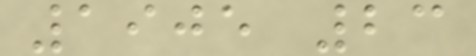1905 23
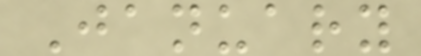January
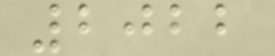2022
